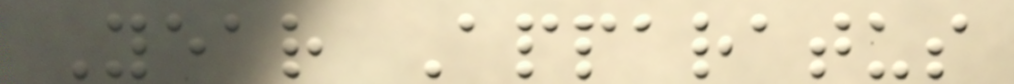Year Apparatus
